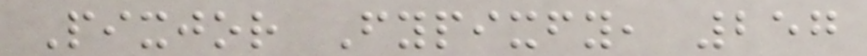Pixjor Fypixfy, 257
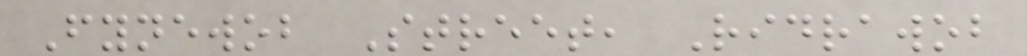Fynewob Street, Ridrawob
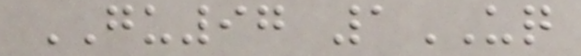GU97 1UQ
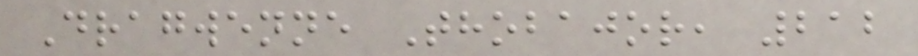Dragwenne Thobajor, 212
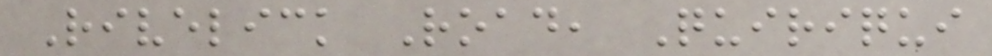Rivelick Road, Quiriqui
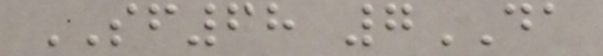SF68 7DA
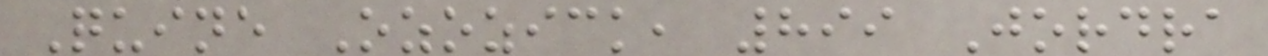Quine Ozozick, 899 Jordra
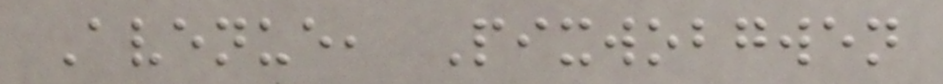Avenue, Pixwobgwen
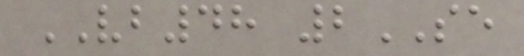VB48 2SE
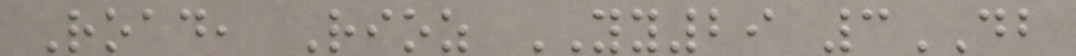Road, Rioz YY29 3DB
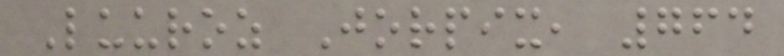Luuroz Jorpix, 764
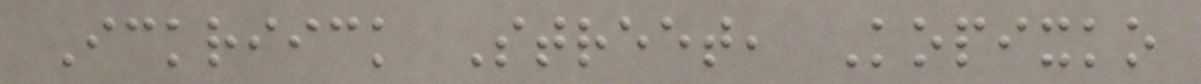Ickriick Street, Kopixko
